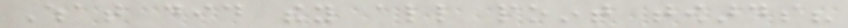What did they all point towards?
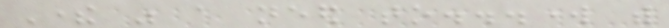There was a need to...work with
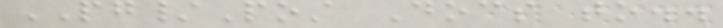PG/Post Docs to..
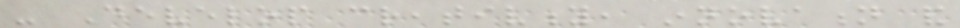- Develop creativity, innovation and
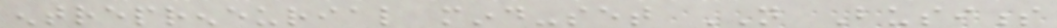entrepreneurial mind-set NOT Business
